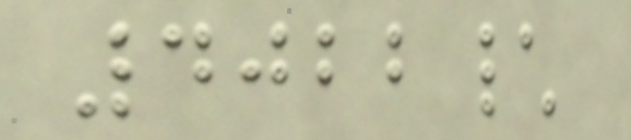4022\
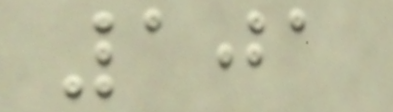101
